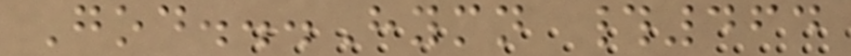God...Hymn #464
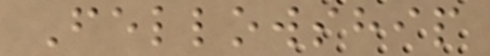Fellowship
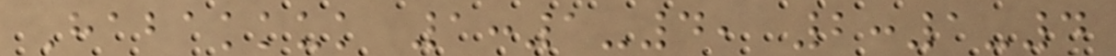Habakkuk 1:1-4, 2:1-4
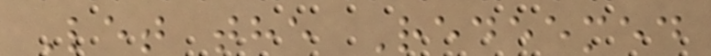Let the Redeemed
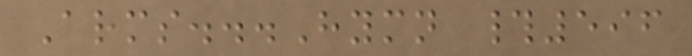Arms...Hymn #596
